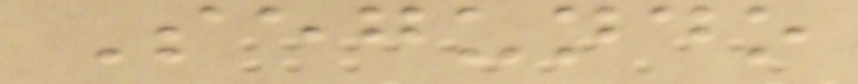Segundo
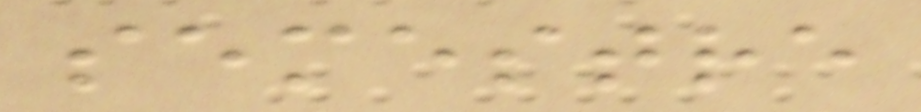semestre
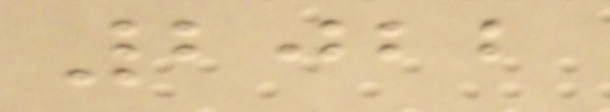2022
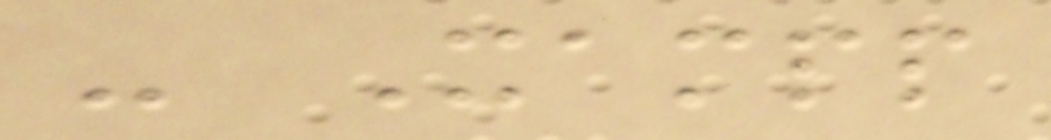- Xampp
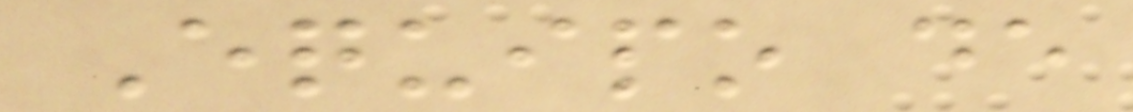Equipo de
